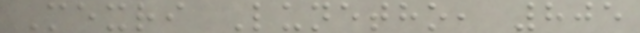Mexri Lunetho, 805
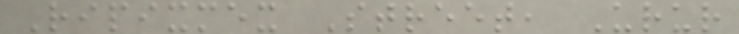Ripixmex Street, Urur
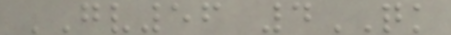GV56 4QK
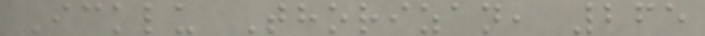Icklu Thorizan, 265
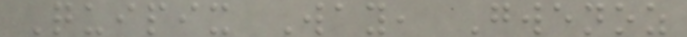Quipix Way, Gwenoz
